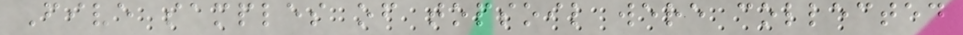Five samples of topsoil were collected
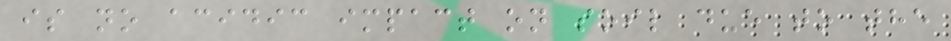is no acidic impact on soil due to the
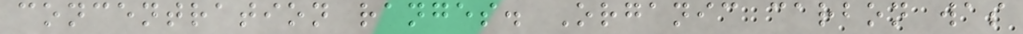concentration ranges. Organic carbon was
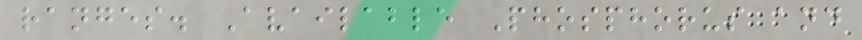ranges. Available Phosphorus and
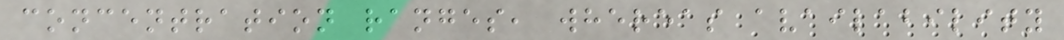concentration ranges, whereas availability
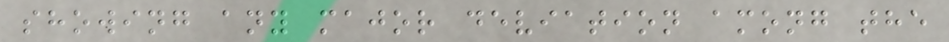showing any major deviation among the
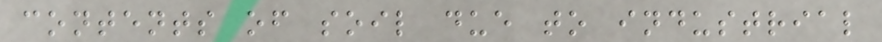contents of soil due to industrial
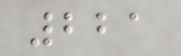221
